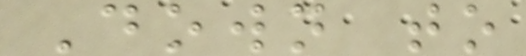Down to
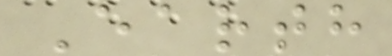Earth
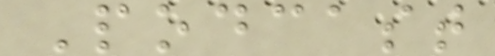Podcast
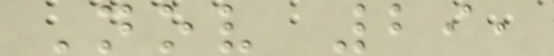Nov 29,
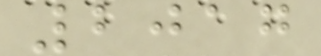2017
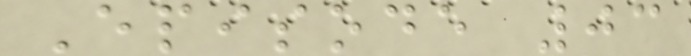Episode 03
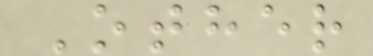Other
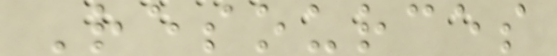Resources
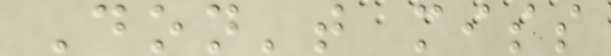Don't miss
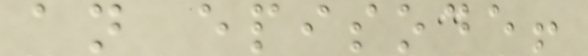an episode!
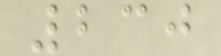230
